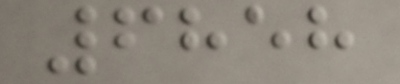6858
